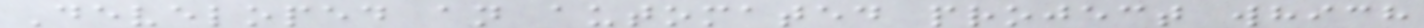Developed an automated project which
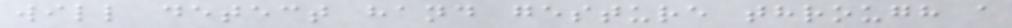will detect hand gesture through a
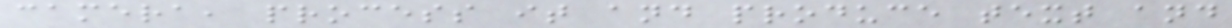camera, process it and produce text and
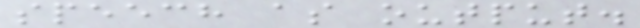speech as output.
